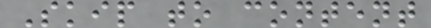Skip to content
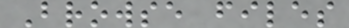Browse files
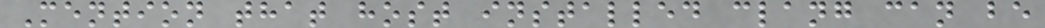Mention that host installed clang can be
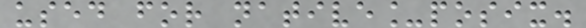used for native_posix.
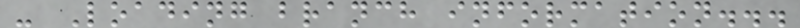- Loading branch information...
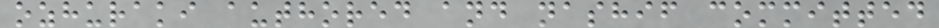ozhuraki authored and nashif committed
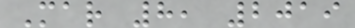Mar 8, 2019
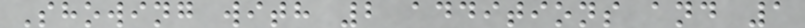Showing with 2 additions and 1
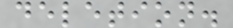deletion.
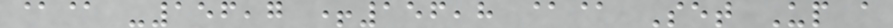@@ -156,7 +156,8 @@ Set Up a
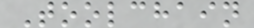Toolchain
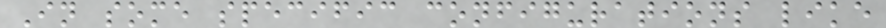In some specific configurations like
